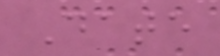Date
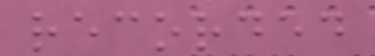recorded
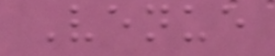Venue
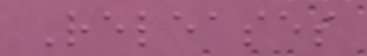Releases
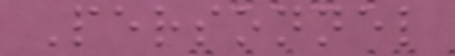Personnel
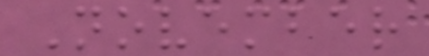November
